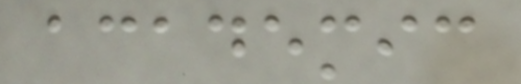academic
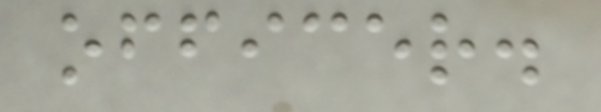officer.
